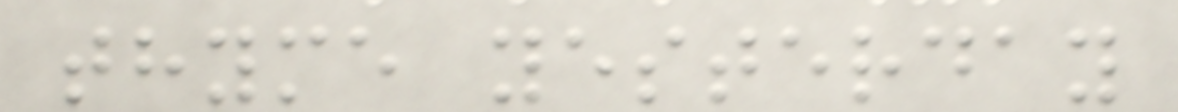thyme yesterday
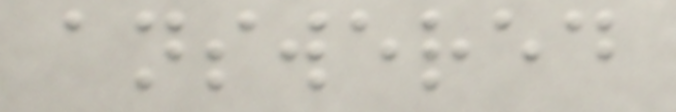answered
